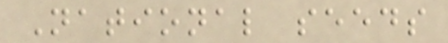National seeds
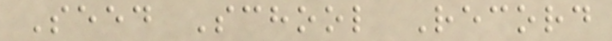Seed School Record
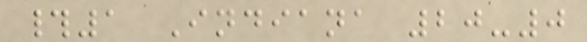#1 Indiana 20-0
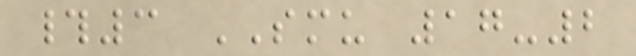#3 SMU 17-2
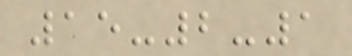15-2-1
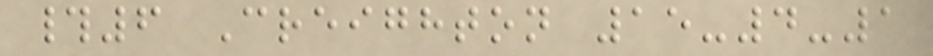#6 Creighton 15-4-1
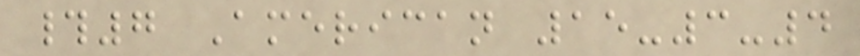#7 American 15-3-4
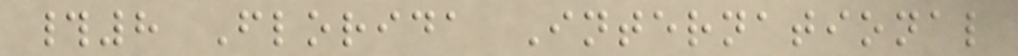#8 Florida International
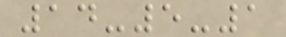14-5-1
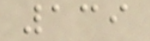139
